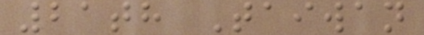21th Taiwan
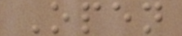Open
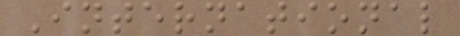International
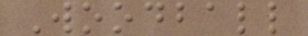Woodball
